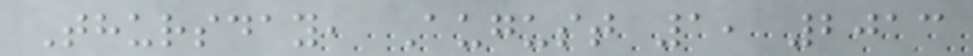Thursday, August 1, 2013
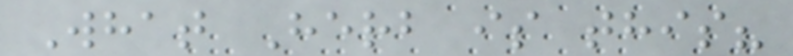What Herb is this?
